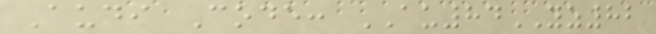Audi Code: AU84YZ82
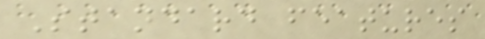Standard features
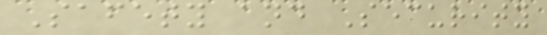Safety and Security
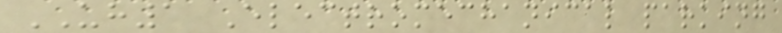UH1 Electromechanical parking
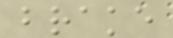brake
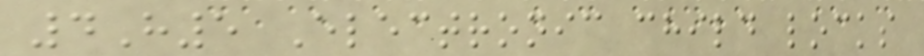4H5 Electronic child locks
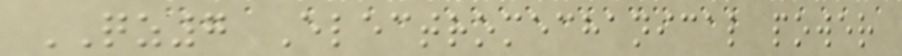QZ7 Electromechanical power
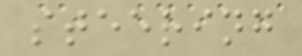steering
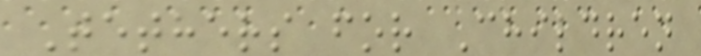Tethers for Children
